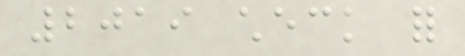2019 check for
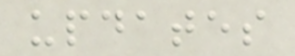updates
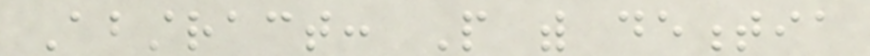Abstract: People with dementia
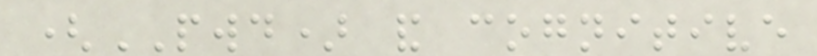(PWD) and cognitive
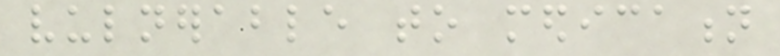vulnerable to medication
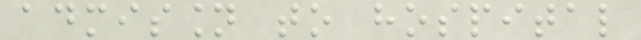admission to hospital
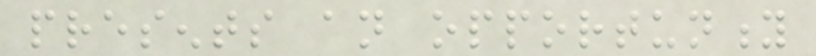presents an opportunity
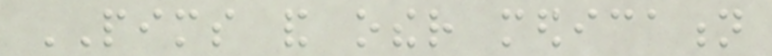PIMS and other medication
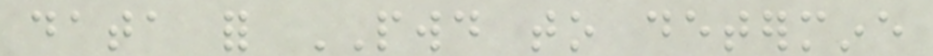data for PWD to determine
